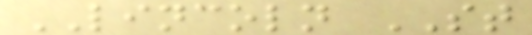LINCOLN ST
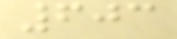603
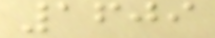1609
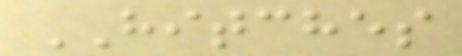HITCHES
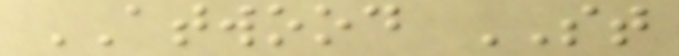ATWOOD ST
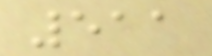511
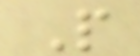P
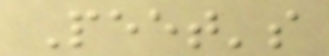Peet's
